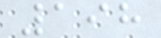198
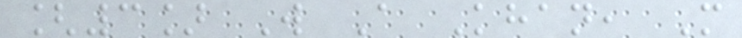[3] W A Khan, M
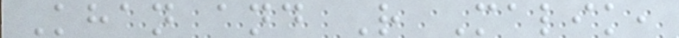Khan and R Malik,
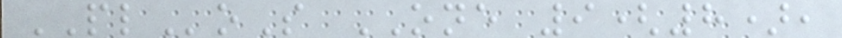PLoS ONE 9(8),
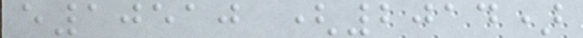e10510 (2014)
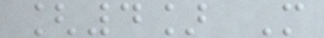[4] M
